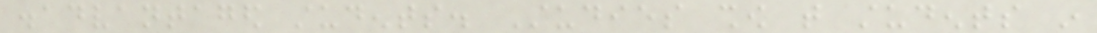disadvantaged students. Studies show that students in
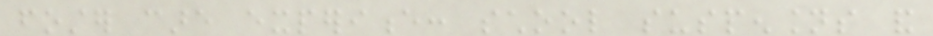foster care experience: school suspensions and
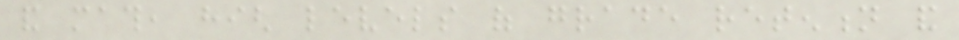and math, high levels of grade retention and
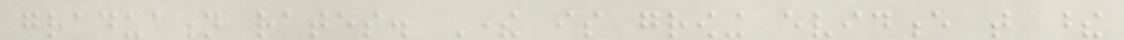graduation rates. There is growing evidence that these
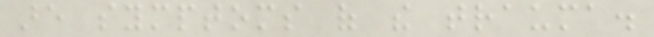are symptoms of the trauma.
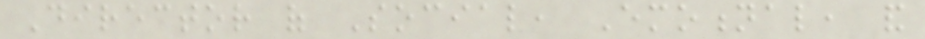Director of Social, Emotional, and
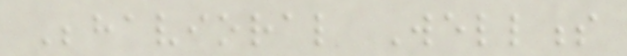Behavioral Wellness
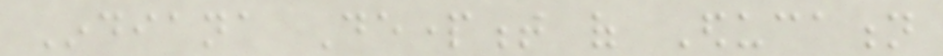Indiana Department of Education
